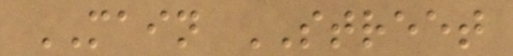MAIN STREET
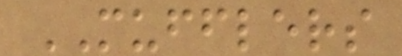MUFFLERS
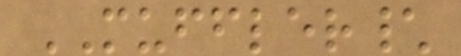MUFFLER\
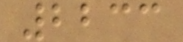2233
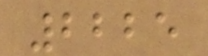2225
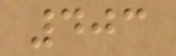403
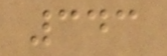343
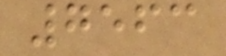7563
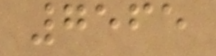7565
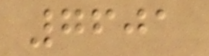7601
